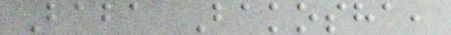Baba Bakosha,
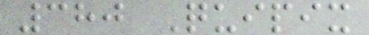380 Quipix
